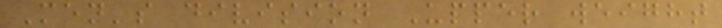Men's division Upper weight
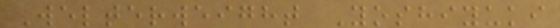Welterweight Yoshiyuki
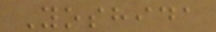Yoshida
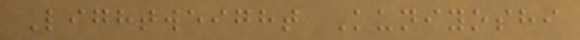Lightweight Kuniyoshi
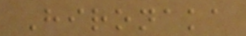Hironaka
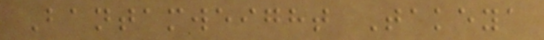Bantamweight Takeya
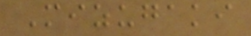Mizugaki
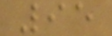95
